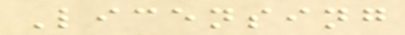Licensing
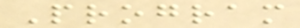Program
